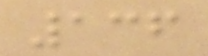136
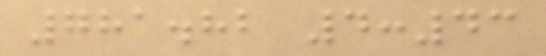781.82 4:43
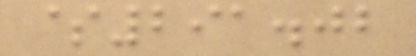$291.02
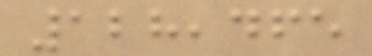128,465
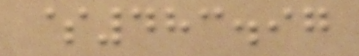$483.97
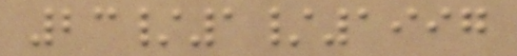23/1/1997
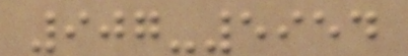907-5954
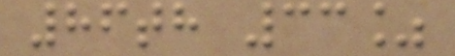86th 33%
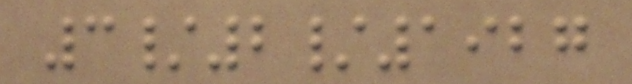3/2/1927
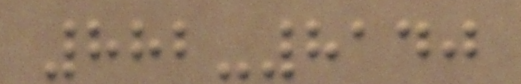882-8140
